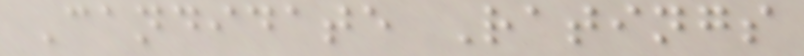Candidate Ratings
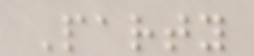Party
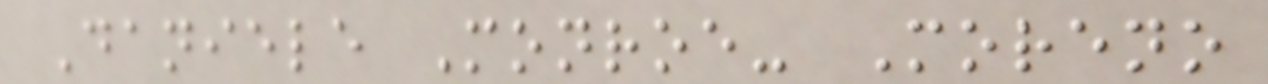Daniele Monroe- Moreno
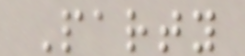Party
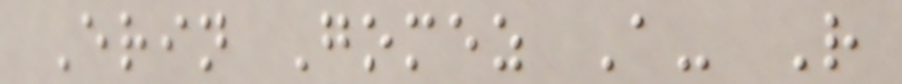Erin Gomez A- R
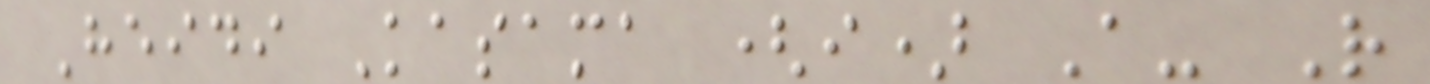Heidi Kasama (i) A- R
